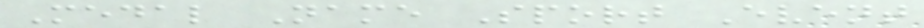Medal Name Sport Event
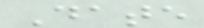Date
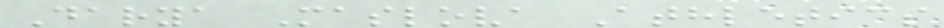Darya Maslova Athletics
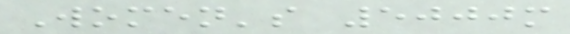Women's 5000m
